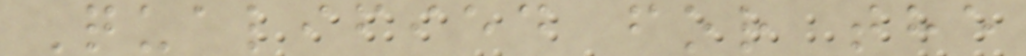Qualified for the
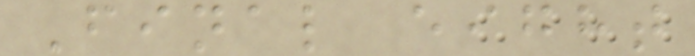Final eight
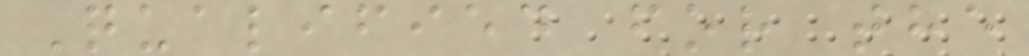Qualified for the
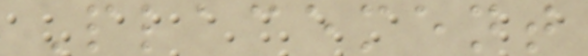Placement
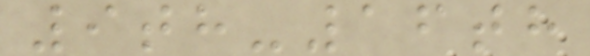9th-16th
